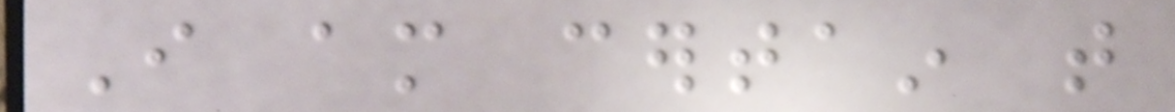I am certain that
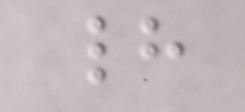had
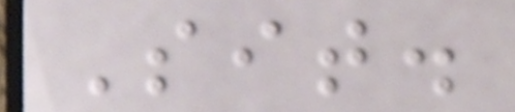Sit.
